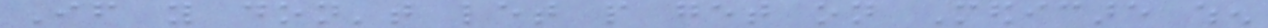If you don't let people get on Medicare when
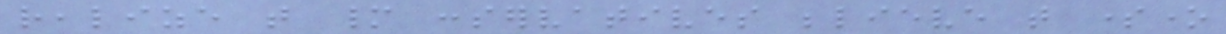realize that many conservatives believe that someone
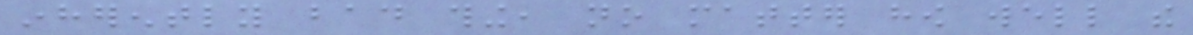inherently bad thing, no matter how well the
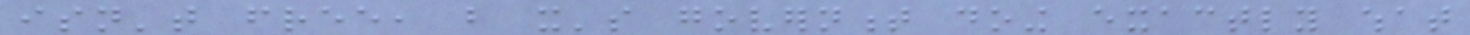isn't free, but it's government doing exactly what
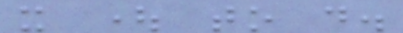it ought to do.
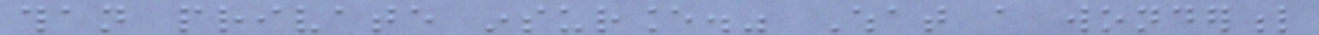than private insurance." What a wonderful
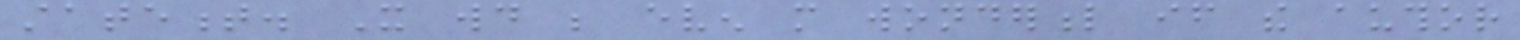statement. It would be even more wonderful if the author
